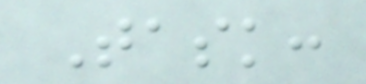Task:
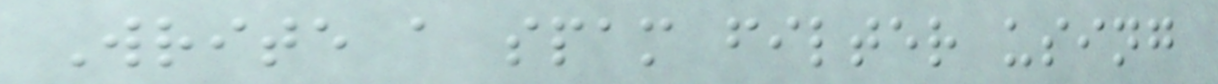Write a spam filter using
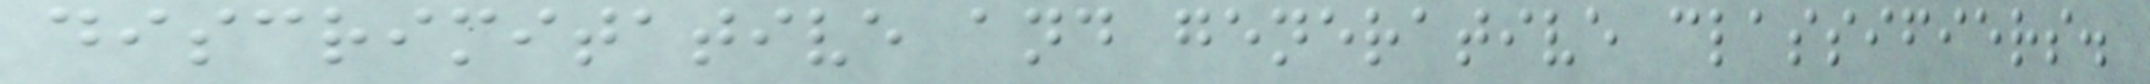discrimitative and generative classifiers.
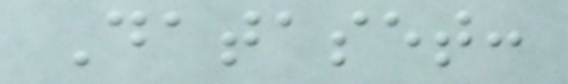Dataset:
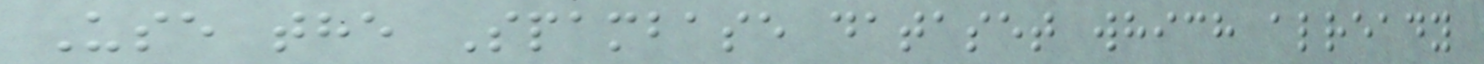Use the Spambase dataset which already
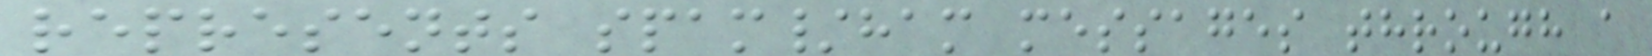represents spam/ham messages through a
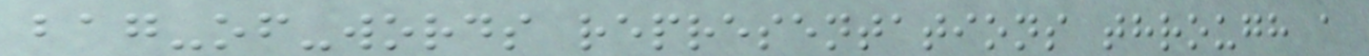bag-of-words representations through a
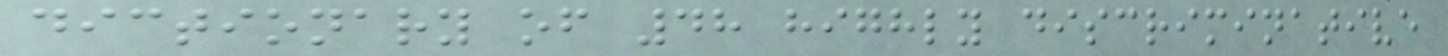dictionary of 48 highly discriminative
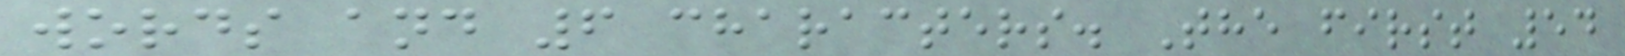words and 6 characters. The first 54
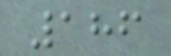186
